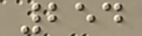254
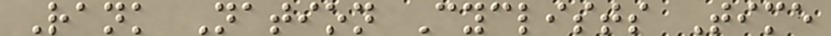Rank Nation Cyclists Time
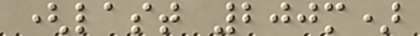(last 200m)
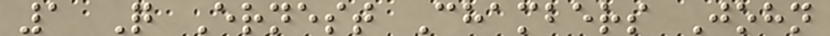1 Q Ernest Chambers John
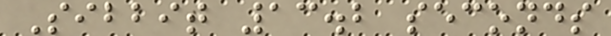Sibbit 13.2 seconds
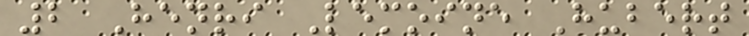2 Henri Lemoine Hubert
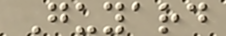Guyard
